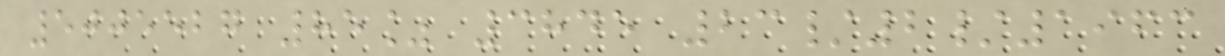5005527 85% 3845 23/2/1963
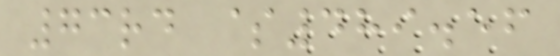73rd $489.56
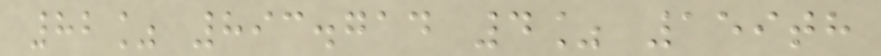82% 893.714 4% 159th
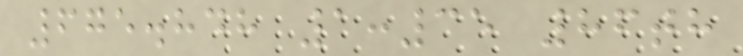675.848 1:35 86th
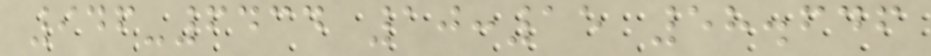946-6434 10:15 58.646
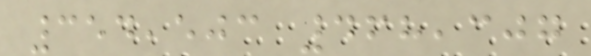354,503 468,307
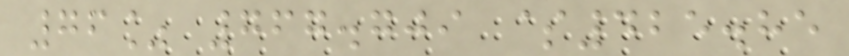76% 767.709 $425.85
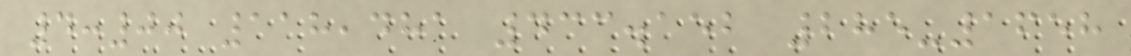4:00 118,481 433.152 285-1658
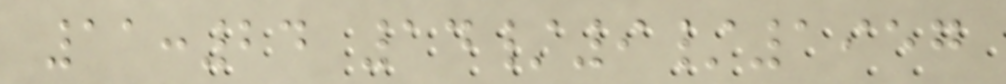11:24 14/9/1957
